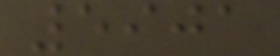5901
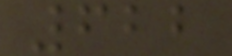622
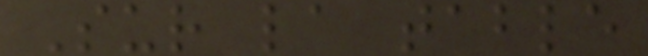Sur la table
